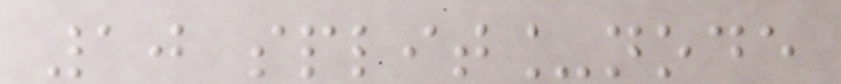10 split_node
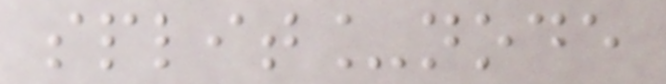split_node
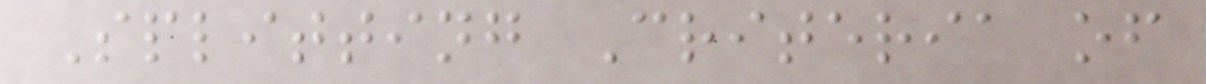Splitting Criteria of
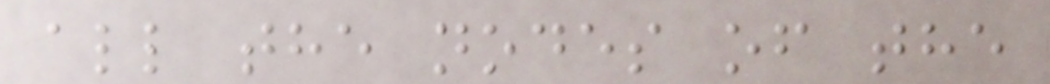all the nodes of the
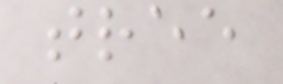tree
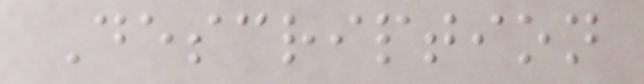Description
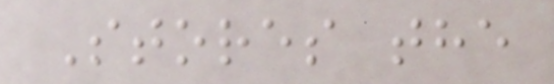Stores the
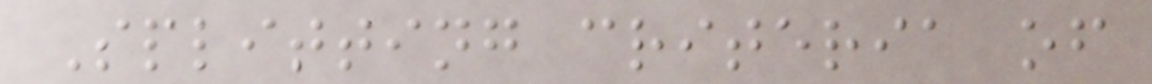Splitting criteria of
